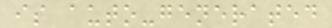is auto-generated
